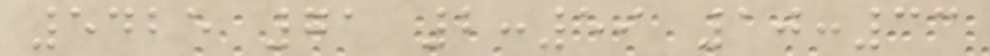5425 71 2:59 10:33
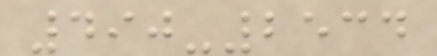490-2534
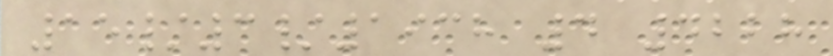15/3/1938 4 4228
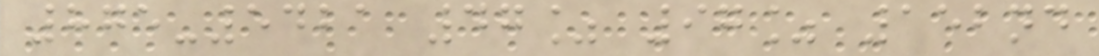875-5421 47% 97% 152nd
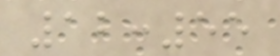12:55
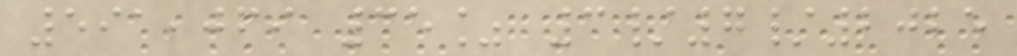591,069 35% 3/7/2025
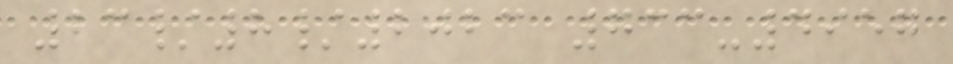23/8/2023 733-4957
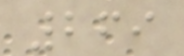269
